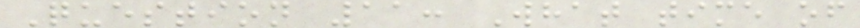Question 11: What time of
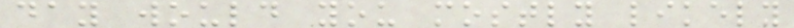day would you mostly likely
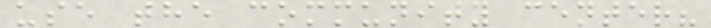use the community center?
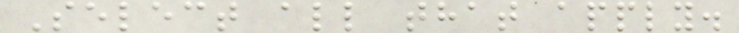Select all that apply.
